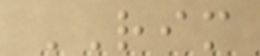RIM
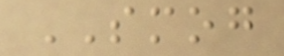SMOG
